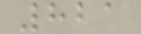821
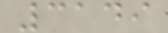3149
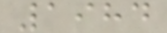1984
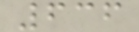636
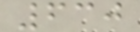630
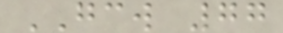GCW 77
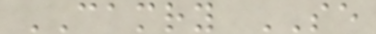CAMRY SE
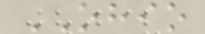OHIO
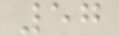57
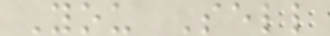You Sell
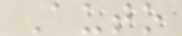Auto
